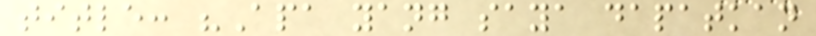title: "Apa yang saya dapatkan
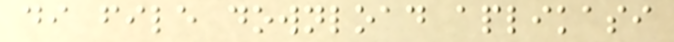di file download aplikasi
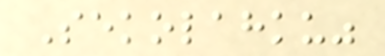Sekolahku"
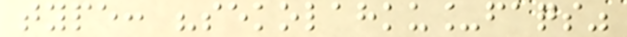type: "sekolahku_faqs"
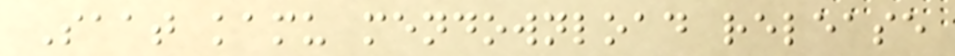Saat kamu mendownload release
